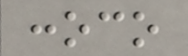conoco
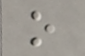o
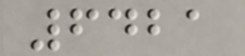6421
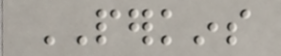PERKINS
